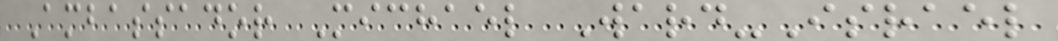Ambassador Michael Ward-Israel
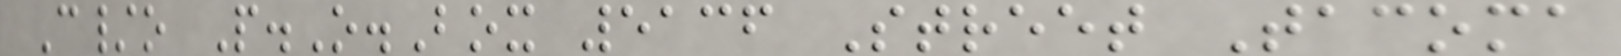C/o P.O.Box 5136 Street Tacoma
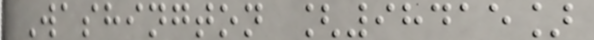Washington [98415]
